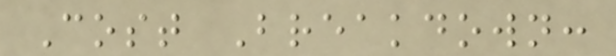Cost Breakdown:
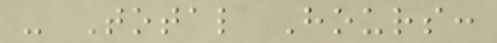- Total Hours:
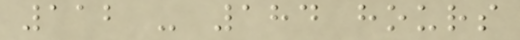112 - 184 hours
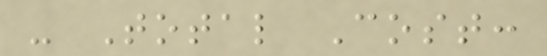- Total Cost:
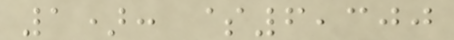1): $6,300
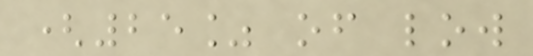(25% of low
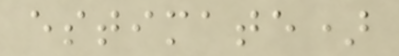estimate)
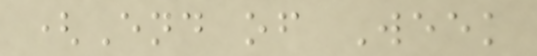(End of Week
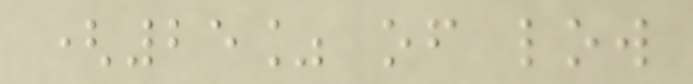(25% of low
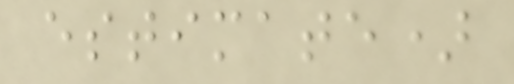estimate)
